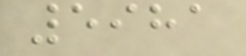5981
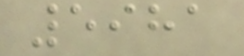5981
